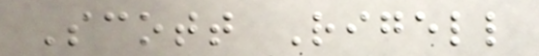Scott Rigell
